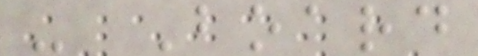- Board
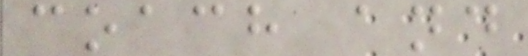coach and
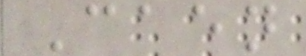Caen
